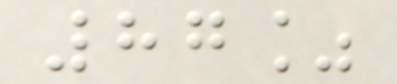87%
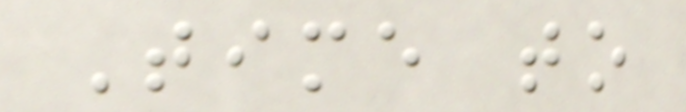Time to
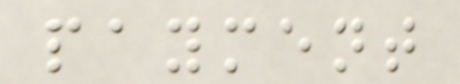payment
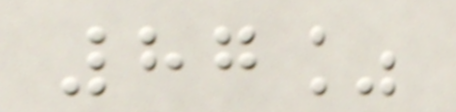87%
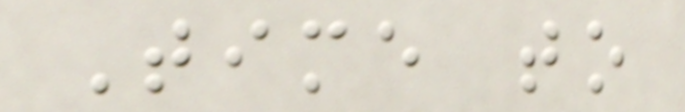Time to
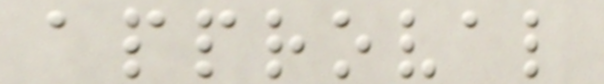approval
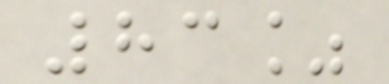83%
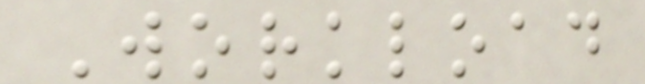Workload
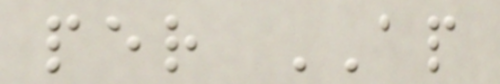per AP
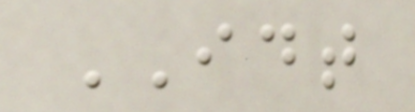IDT
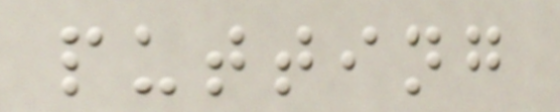putting
